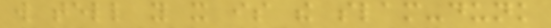will tell you it is the slam-dunk
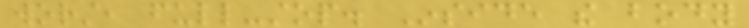worst, full-stop. Inside the body
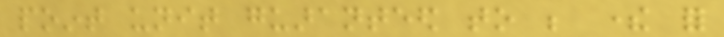point unit guaranteed to be there for
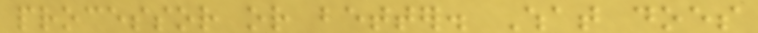processor or better. What does
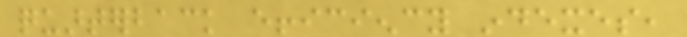quarterback efficiency indexes,
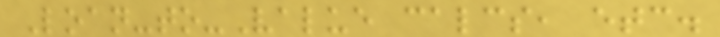Loan-to-Value calcs, etc.
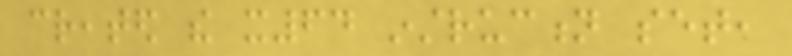created the x64 instruction set,
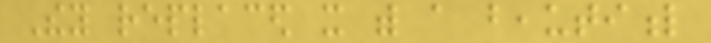They replaced it with a beautiful
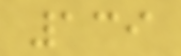139
